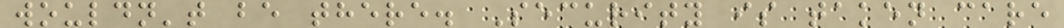wouldn't be there. Security is taken care
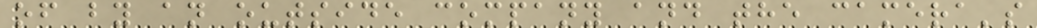of by an outside company and the camera's
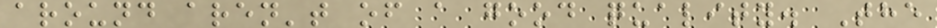around aren't of a good quality. The
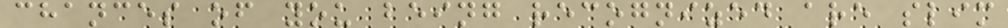chances of you being recognized are slim
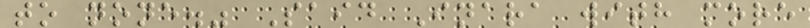to none." Said Inara with more
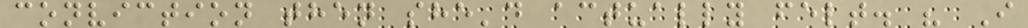conviction then she'd actually felt. " I
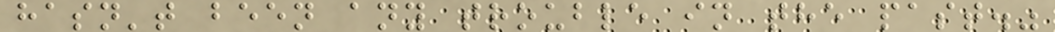hasn't been any trouble in the past."
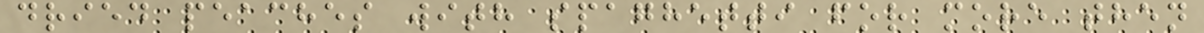dried peaches with spaghetti for more then
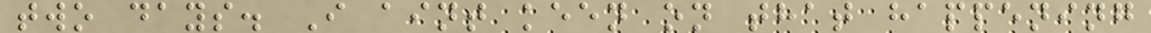two days. I aint keen on that happening
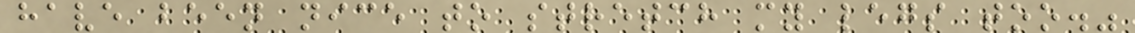have been nice to stretch my legs too."
